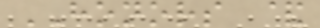HONORS &
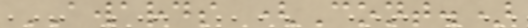AWARDS (Cont.)
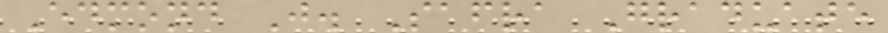Edmond J. Safra Graduate
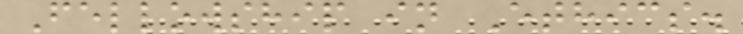Fellowship in Ethics.
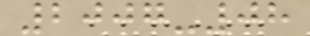2007-08
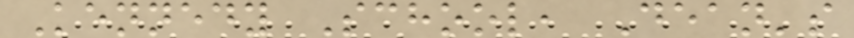Kennedy School, Dean's
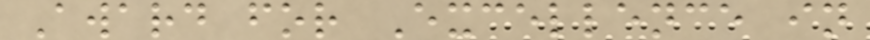Award for Excellence in
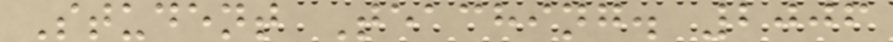Student Teaching. 2006
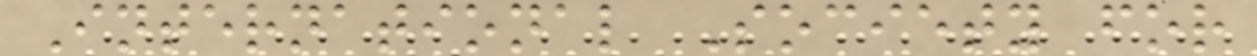International Society for
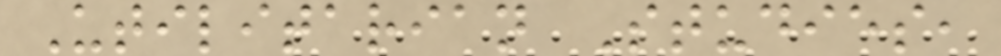Utilitarian Studies,
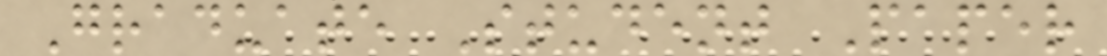Graduate Student Paper
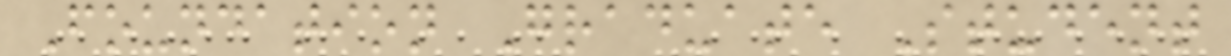Foundation Graduate Student
